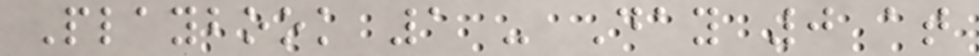Playbook 1 - Day 0 at
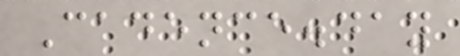Cadence.day
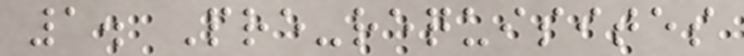1. Pre-requisites
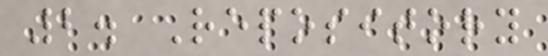2. Repository
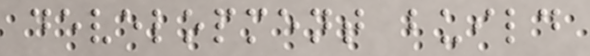development build
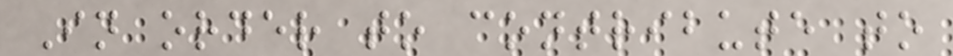In order to contribute to
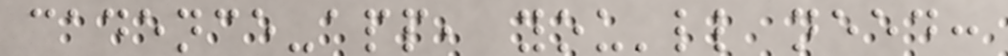cadence-app, you'll need:
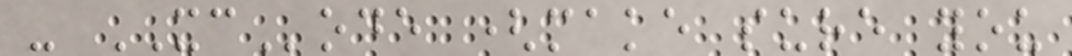- XCode (make sure you
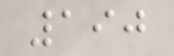190
